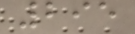295
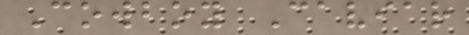Cowboy Caviar
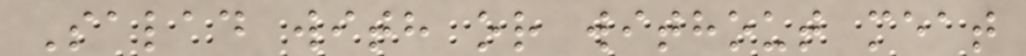Salad with or without meat
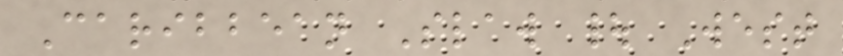Caribbean Slaw | West
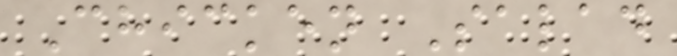Chicken Salad
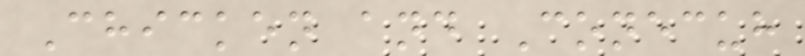Chicken and Conecuh
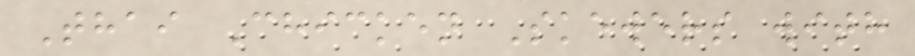Thai Chicken Skewers with
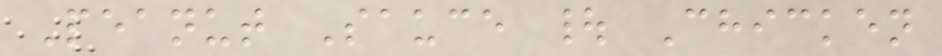Peanut Sauce | Chicken
